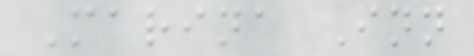Marina Inn
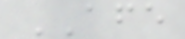AFE
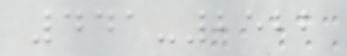441-2522
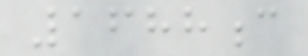1688c
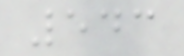543
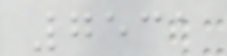7531
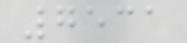7531
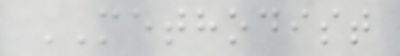METHODIST
